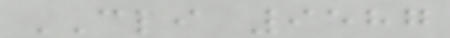CLI 9587
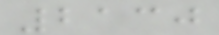2130
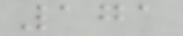171
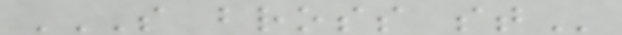S BROSS ST
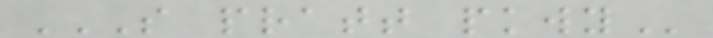S PRATT PKWY
